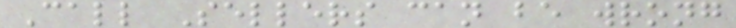Call Sellers can be wrong
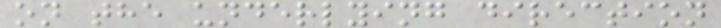on the underlying direction
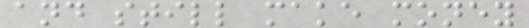and still make money
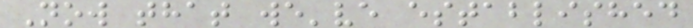Now that we've established
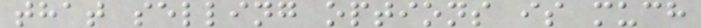that selling options is much
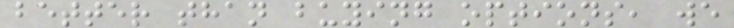better than buying options, we
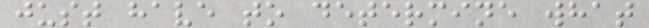just have to determine what
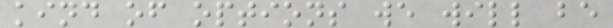kind of options we will be
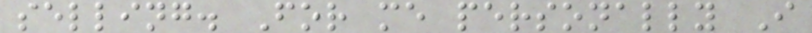selling. For me personally I
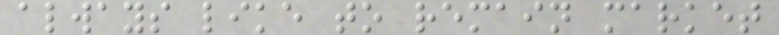always like to remain market
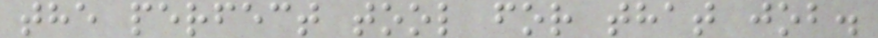the perfect tool for that job.
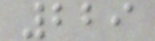229
